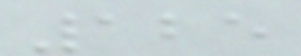125
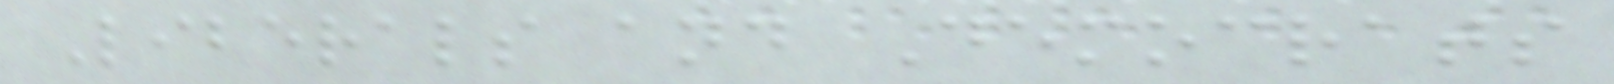Liberals and Democrats
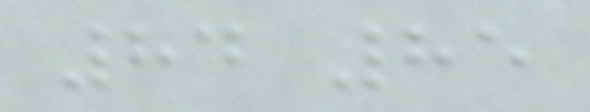84 85
